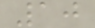10
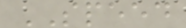SPEED
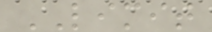LIMIT
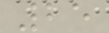25
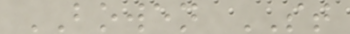BOWEN ST
